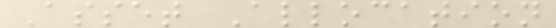Asset Allocation
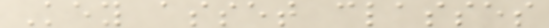Key asset classes
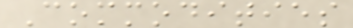Commodities
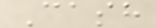Cash
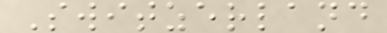Switzerland
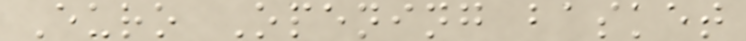Euro Opening basket
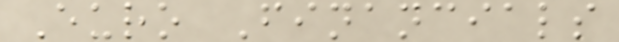Euro Financials
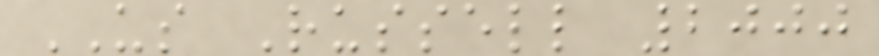US Russell 2000
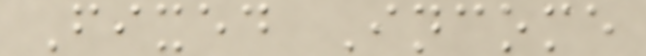Fixed Income
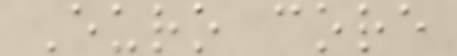Euro core
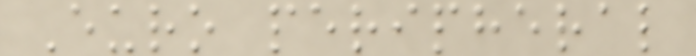Euro peripheral
